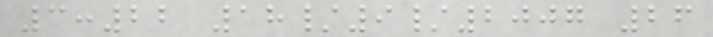3:22 18/9/2007 26
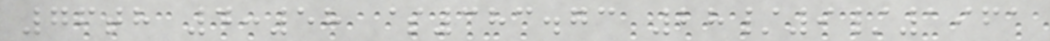76th 4:58 $383.73 28/9/1961
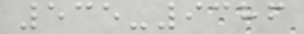535-9386
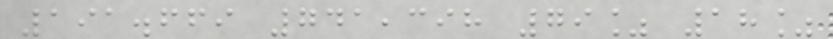191.669 741,398 79% 18%
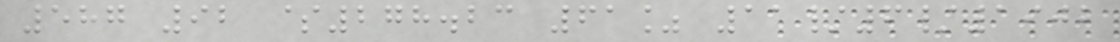587 92 $278.23 61% 11/6/1902
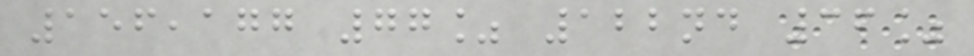156,177 77% 122nd 36%
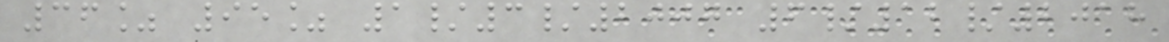36% 95% 1/3/2007 6/12/2018
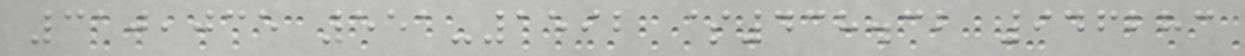310,035 551-1592 $438.32 946283
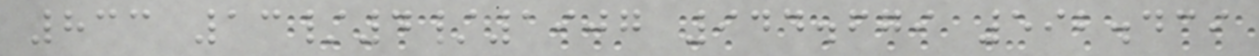833 13/4/1907 944.679 592.439
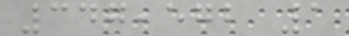347,572 1
